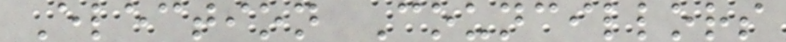Election Councillors
